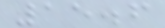15.6
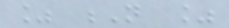% N %
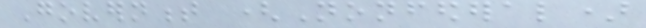Government (Nonfederal)
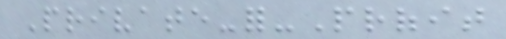Private-for-Profit
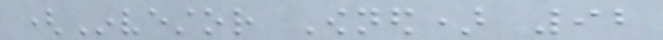(Investor Owned) 92
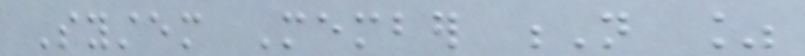System Member N %
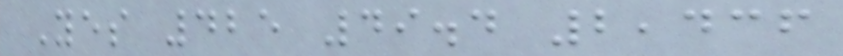Yes 425 49.4 2,436
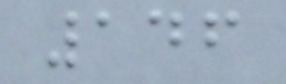146
